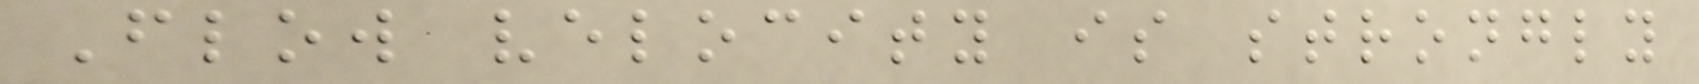Flow velocity is strongly
